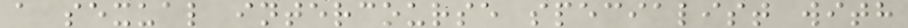a sexual intercourse specialist with
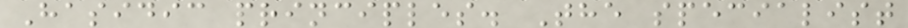Hasidic principles. The specialist
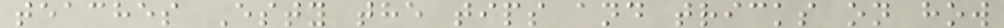teaches Esty the tips and tricks on how
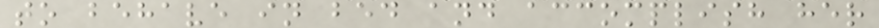to behave in bed and accomplish her
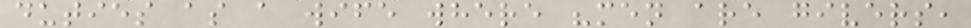duties as a wife where "men are givers,
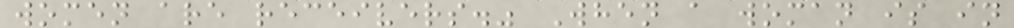women are receivers." When a woman is in
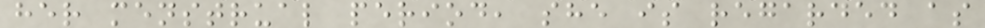her menstrual period, she is regarded as
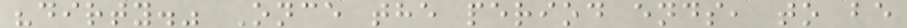"dirty." Once the period ends, to be
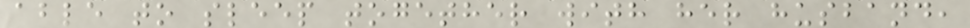able to sleep together with her husband,
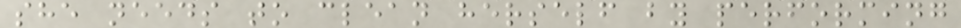she needs to clean herself by performing
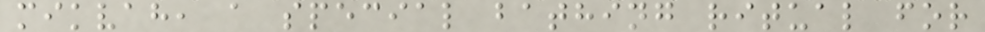mikvah, a special bathing ritual for
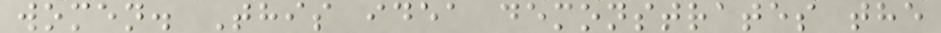women. This idea demonstrates the
